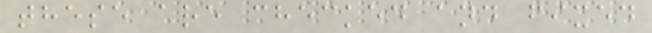these are checked and fixed
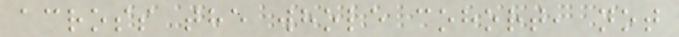across the whole cohort, not
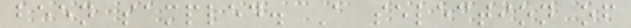been sampled. A selection of
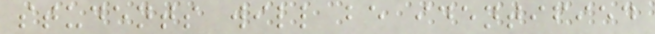students will be identified
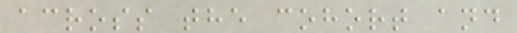across the cohort and
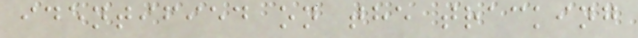identified on the tracking
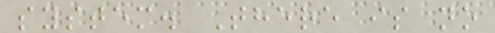system. There is no
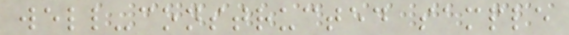well-constructed sample
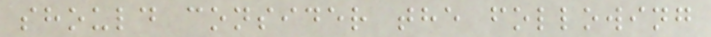should consider the following
